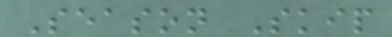Season Skip
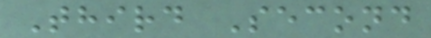Third Second
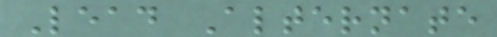Lead Alternate
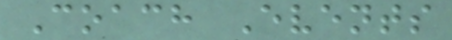Coach Events
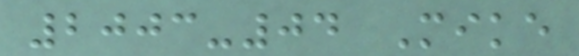2003-04 Mike
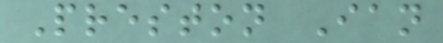Preston Ian
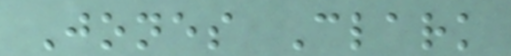Jones Clark
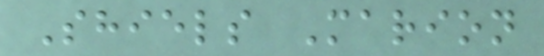Shiels Marion
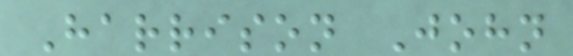Harrison John
